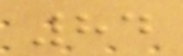84
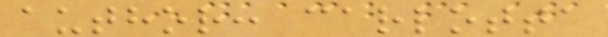author: carlotta
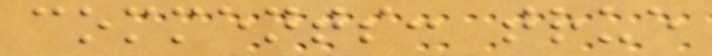comments: true
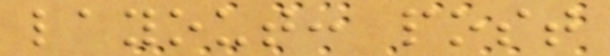layout: post
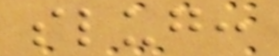slug:
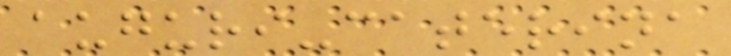auguri-caterina
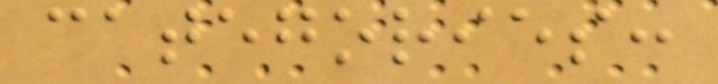categories:
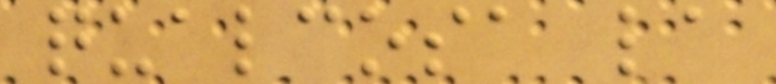qualcosa la
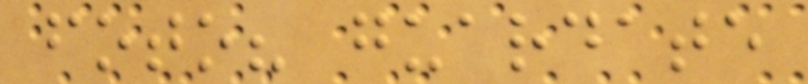foto? guardate
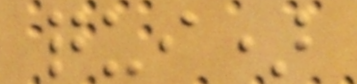qui)
